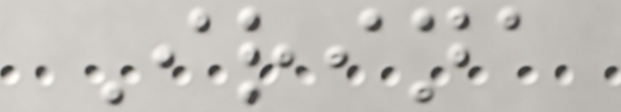Irina
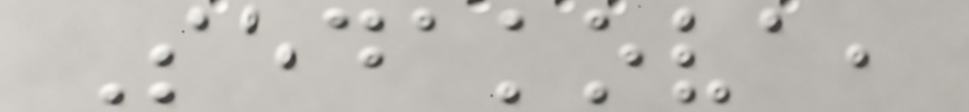Sedakova,
